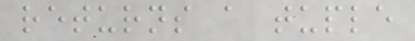returns a tuple
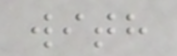with
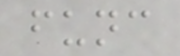func
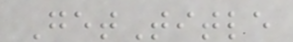GetTitle
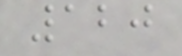120
